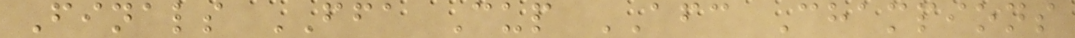Finals FFA Cup AFC Champions
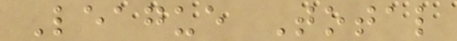League Total
